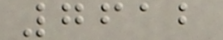7612
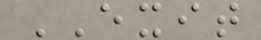EXIT
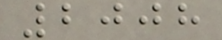2008
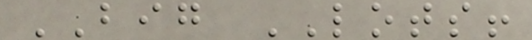BIG LOTS!
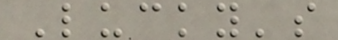Lucky's
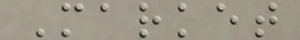Market
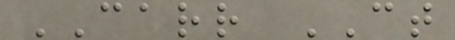CARR CT
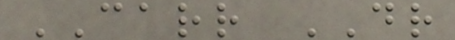CARR DR
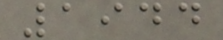1944
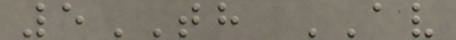5TH AV
